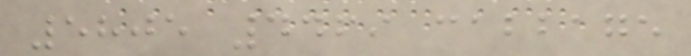5805 4469 cabbage
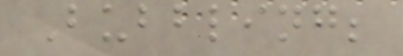Bubbling;
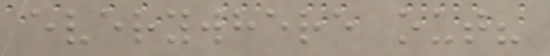everywhere out?
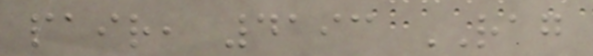pair, 4193 RAG
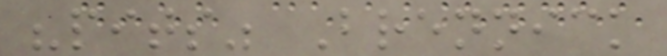"pits" Brennick
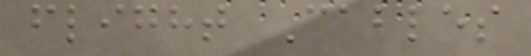flight Cables
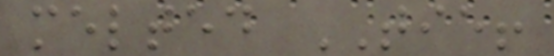melted TIE!
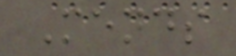Mends
